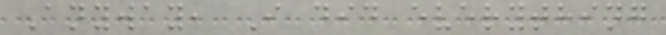Anyway, I did everything
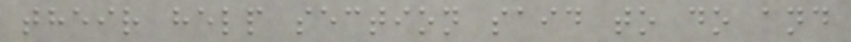their help section said to do and
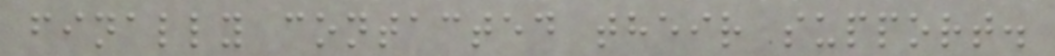finally contacted their support.
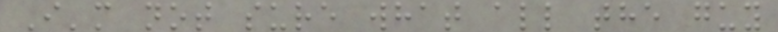I'm not sure what all the guy
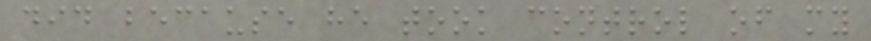did because he took control of my
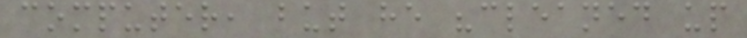computer, but he "cleaned up
